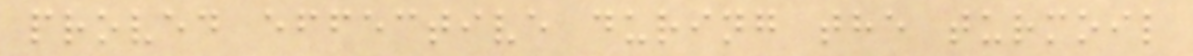proved effective during the turmoil
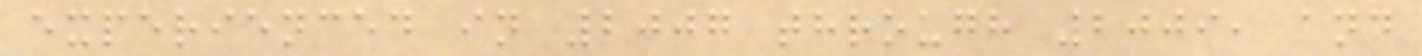experienced in 2007 through 2009, and
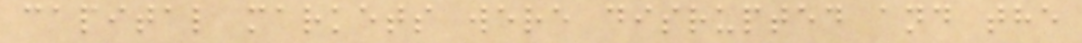capital markets were disrupted and the
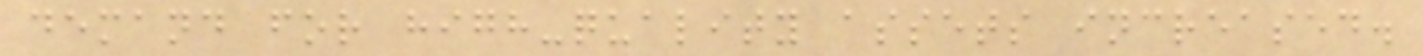demand for high-quality assets increased.
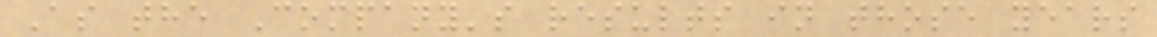As the Company's results in those years
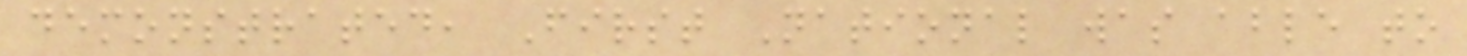demonstrated, First National was able to
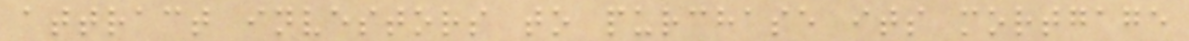attract investors to purchase its mortgage
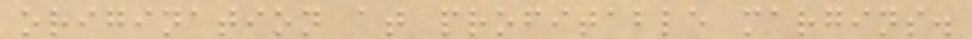origination at profitable margins.
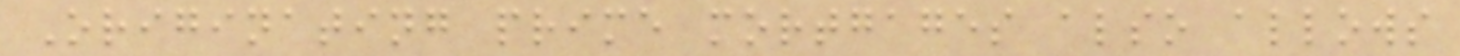Originating prime mortgages also allows
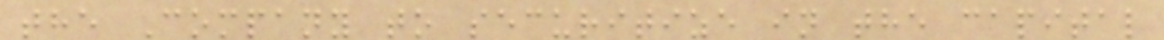the Company to securitize in the capital
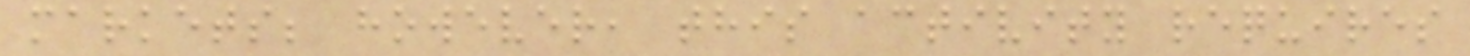markets; however, this activity requires
